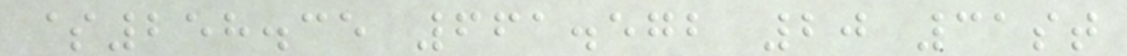$258.35 661.572 20 31st
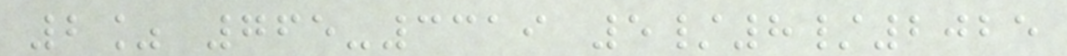2% 765-3319 5/8/2025
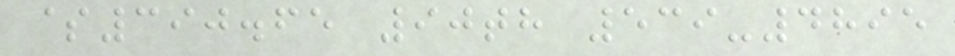$390.65 90th 539-4895
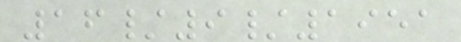16/9/1951
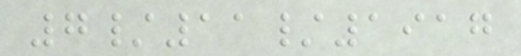7/11/1917
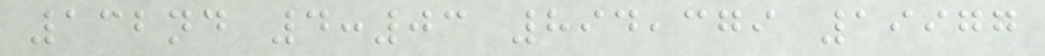132nd 4:03 894,379 19977
